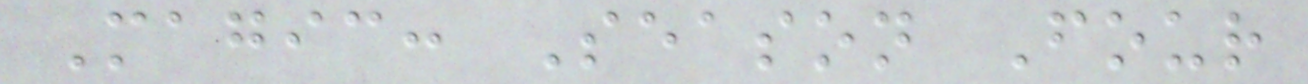Magic: Season Four
